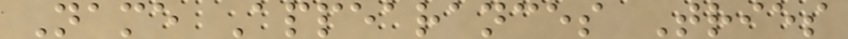Name Appearances Tries
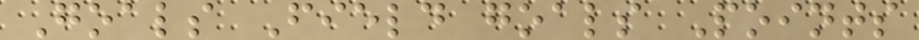Goals Field goals Points
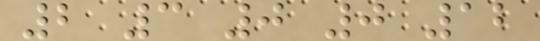2 3 0 0 12
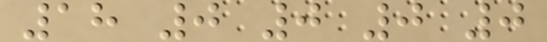18 0 0 0 0
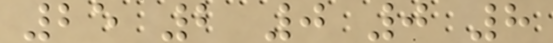25 2 0 0 8
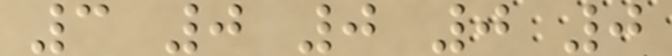3 0 0 0 0
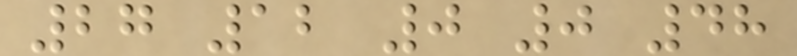27 12 0 0 48
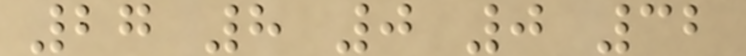27 8 0 0 32
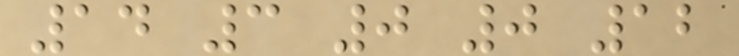14 3 0 0 12
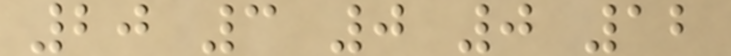20 3 0 0 12
